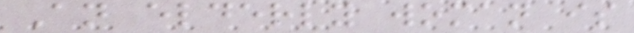An elderly woman is
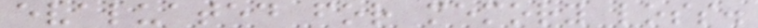evaluated for memory loss.
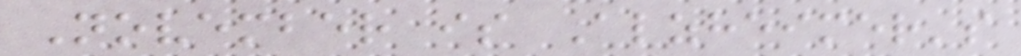November is Alzheimer's
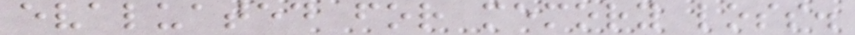evaluated for memory loss.
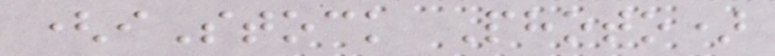(iStock Photo)
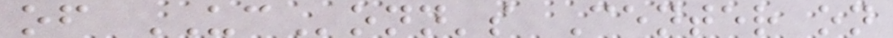of UConn's Center on
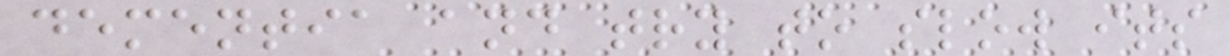dementia and try to slow its
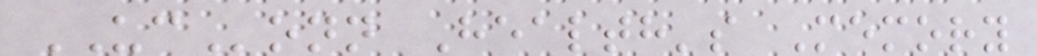UConn Health's Memory
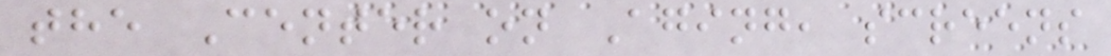the Center on Aging, screens
